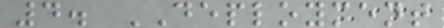4. DEPLOYMENT
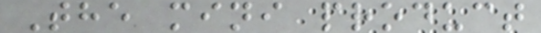The mini product
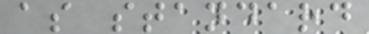as standard
